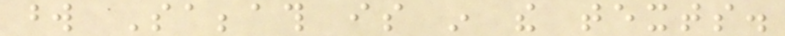word Sabbath is in the texts.
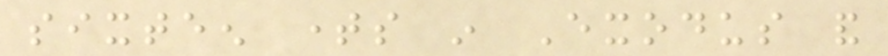sixteen times in Exodus and
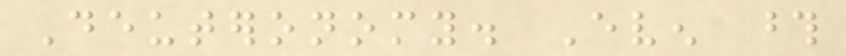Deuteronomy. Even those
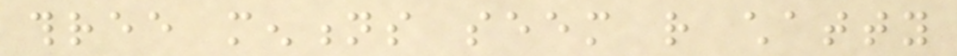three mentions seem rather chatty
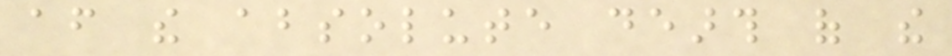after the absolute dearth of the
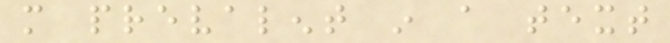more prevalent in a text
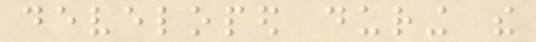developed during the
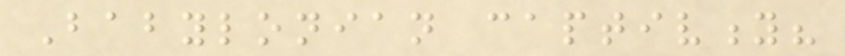Babylonian captivity?
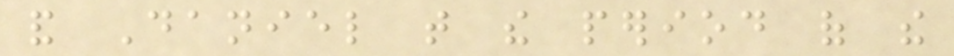and Daniel that the period of the
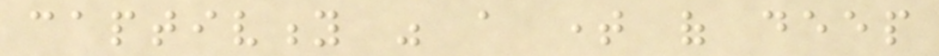captivity was a time of deep
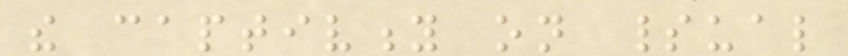the captivity on spiritual
